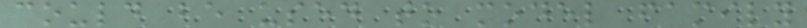could be used to model family
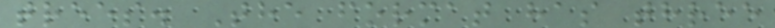trees. The format has three
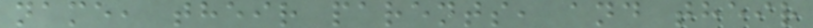name, their parents, and their
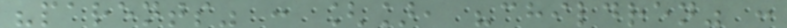"parents" : [], "children" :
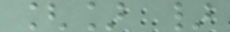[] }
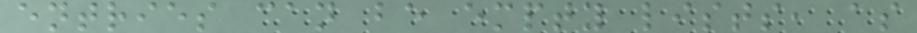entries can be empty lists, as
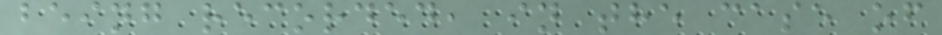being recorded, in the case of
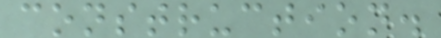construction.
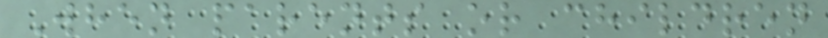When parents or children
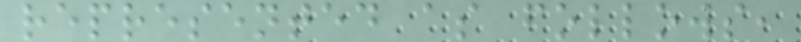represented as follows,
